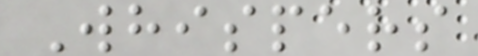Whispers
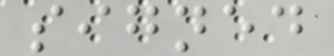signed
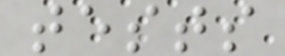tests
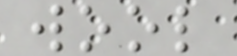wool
